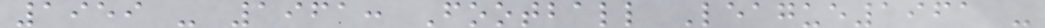1959 - 1961: Football League1961 -
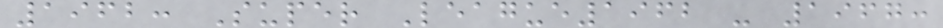1962: Super League1962 - 1967:
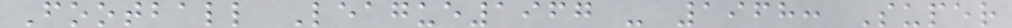Football League1967 - 1968: Super
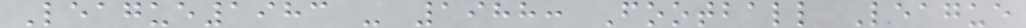League1983 - 1988: Football League
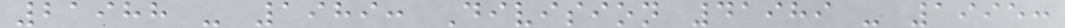21988 - 1989: Division 41989 - 1995:
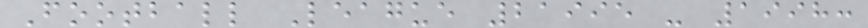Football League 21995 - 1998:
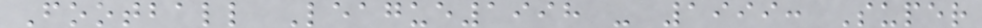Football League1998 - 1999: Super
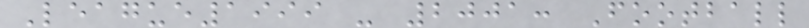League1999 - 2001: Football
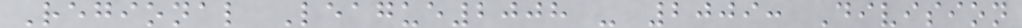Regional League2008 - 2009: Division
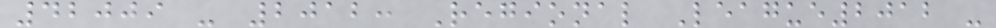42009 - 2012: Regional League2012 -
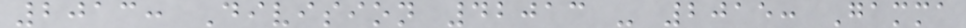2013: Division 42013 - 2015: Gamma
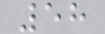58
